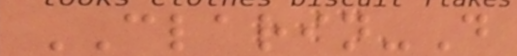CLARIN-D
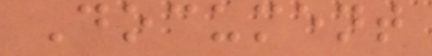Document
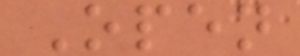Open
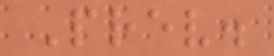Prev.
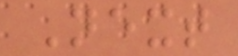Next
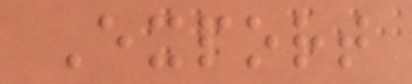Export
